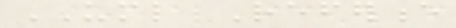UML Reference
